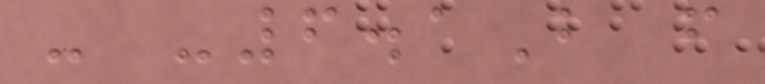- -6.1B from
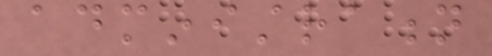administration
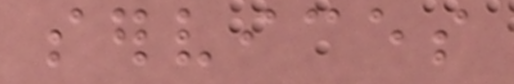services
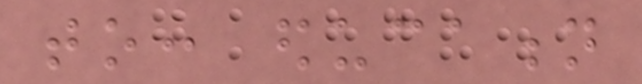to: education
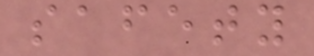safety
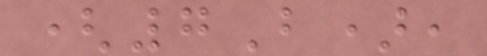(7B),
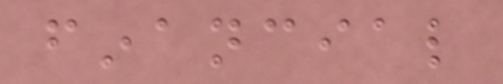financial
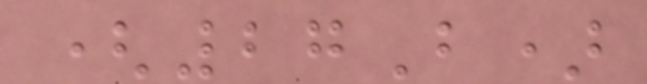(27B)
